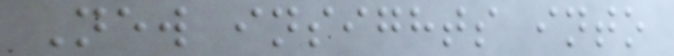New insights into
